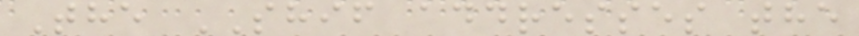The SHIF addresses the
